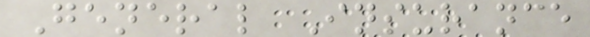General Insurance
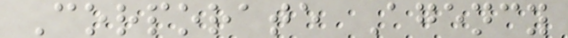Corporate Agency
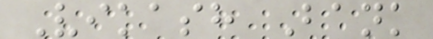Vikash Bank
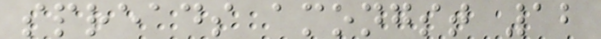spreads amongst 12
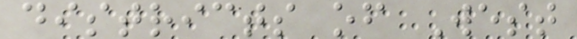districts of West
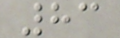83
